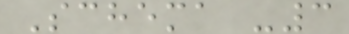Schema -3
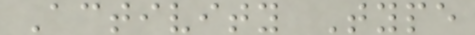Activity Type
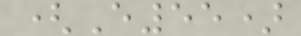(E55)
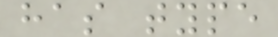has type
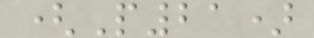(P21)
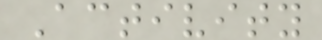Activity
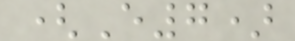(E7)
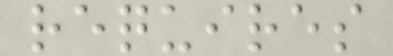requires
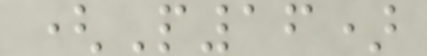(P16)
